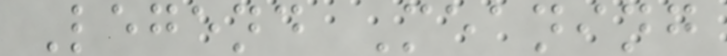Legend Meaning
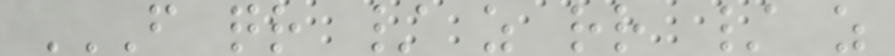F QR / Z RR / Z
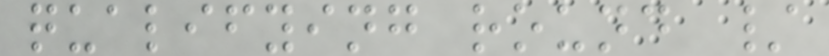qualifying round /
